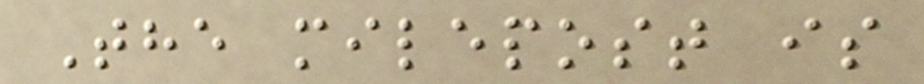The milepost is
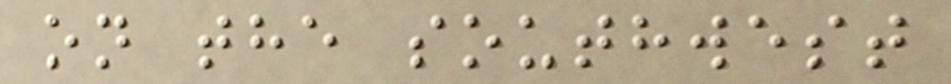on the southwest
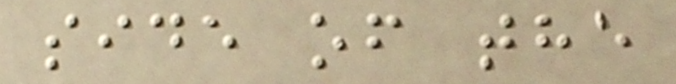side of the
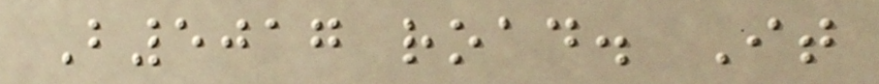B5017 road. It
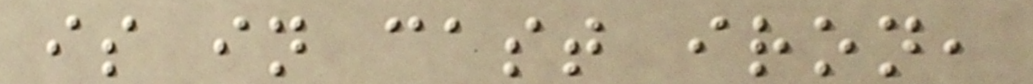is in cast iron,
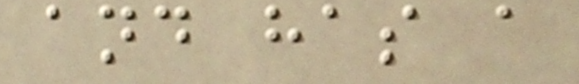and has a
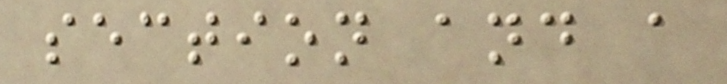section and a
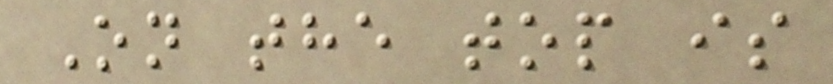On the top is
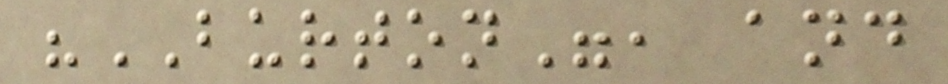"BURTON", and
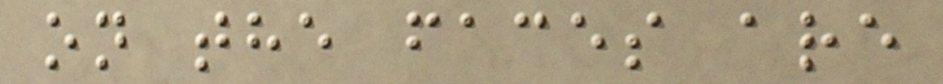on the faces are
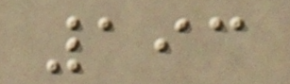193
